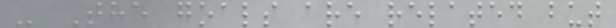- The goals are related but
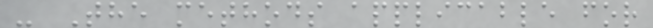- The methods applicable for
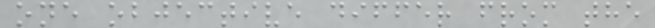one objective differ from the
